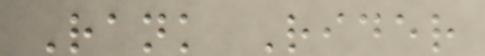Rank Rider
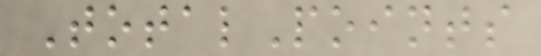TotalPoints
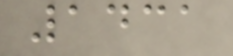1431
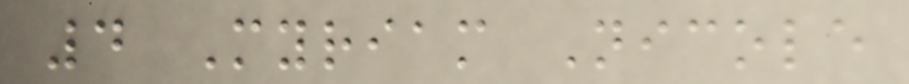4 Myriam Nicole
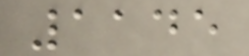1145
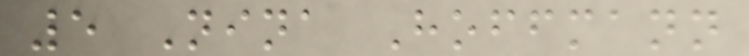5 Nina Hoffmann
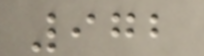972
